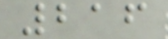216
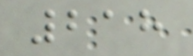218
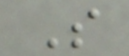S
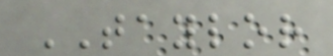TAYLOR
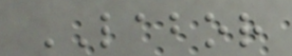LABOR
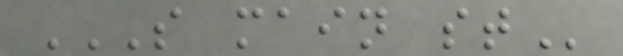S MAIN ST
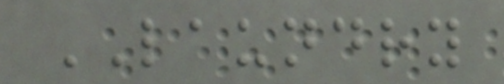LAUNDRY
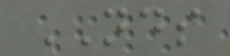NDS
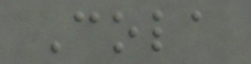Cola
